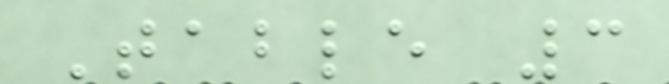Table 3
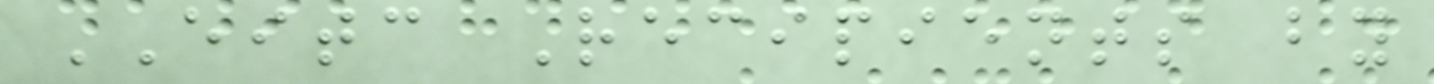EITC Recipients by
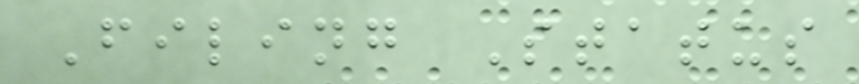Filing Status
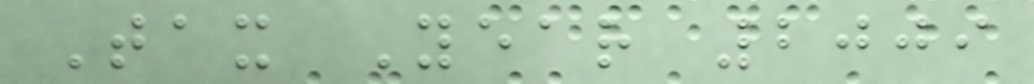Tax Year 2009
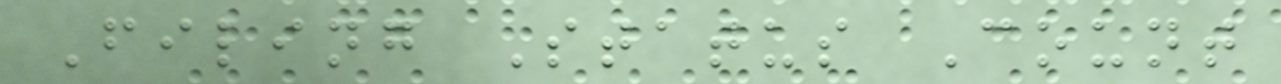Filing Status Count
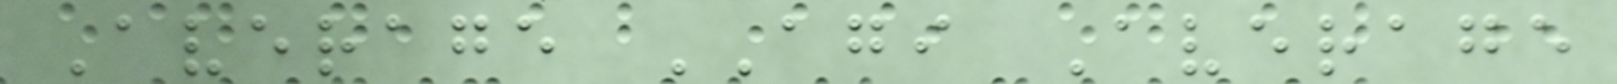Average AGI Average
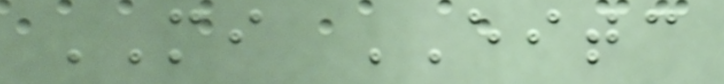MI EITC
